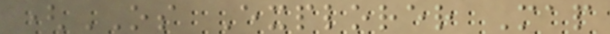(OS Explorer Map
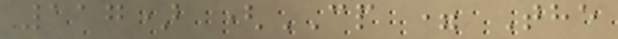117) (CP = The
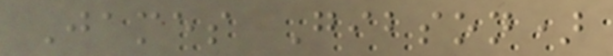James Gibson)
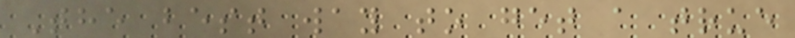The best way to get a true
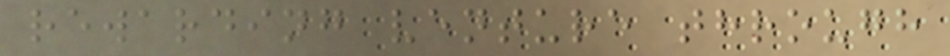rewarding venture through
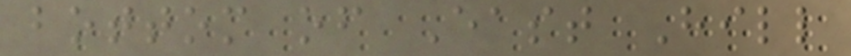bottom of East Hill
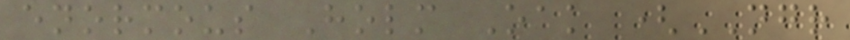enormous Holm Oak (NGR
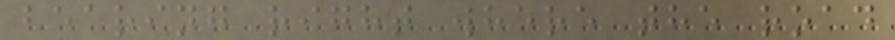bearing right where the road
